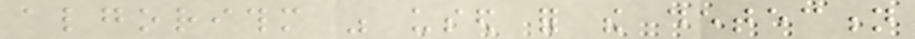algorithm was used for the detection
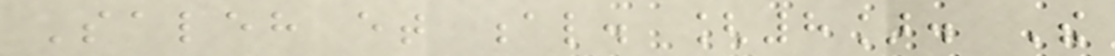Saleh et al. [8]. The
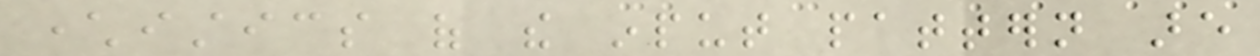characteristics of the input pattern are
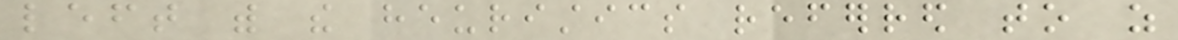left with the heuristics referred to as
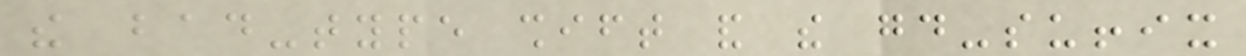the bad-type shift and the good-suffix
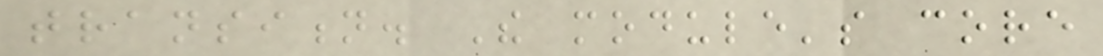transition. The module's core
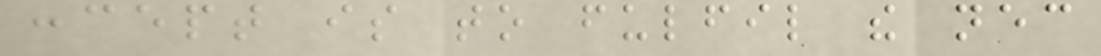concept is to fulfil the necessary
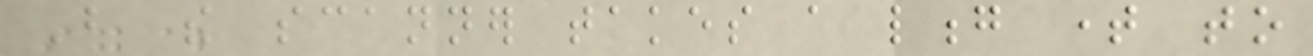But the scanner takes a long time to
